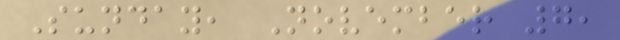Sunday, November 7,
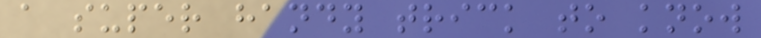a super handy trick to know
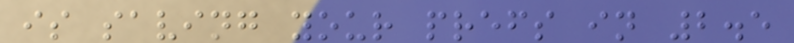is saving your prefs in 2.5
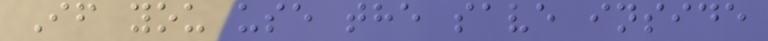If you use the save inside
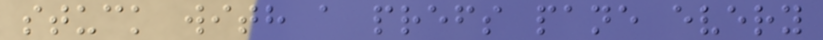stuck with a prefs pane every
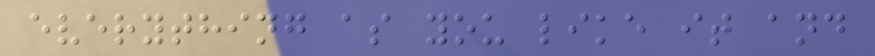everything as you like it and
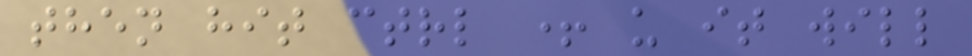then hit ctrl + u it will
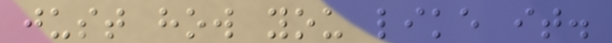just how you like it.
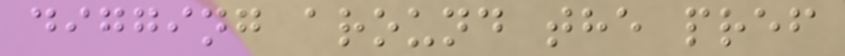digging around the pref
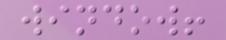window!
